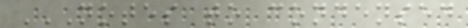NOTES TO CONDENSED
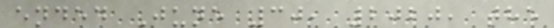ended June 30, 2020, the
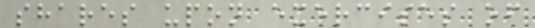shares upon exercises of
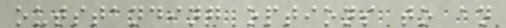outstanding options to an
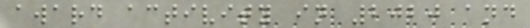award activity in 2020 and
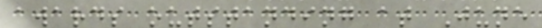awards outstanding at June
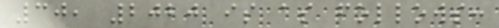30, 2020 is as follows:
